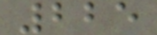225
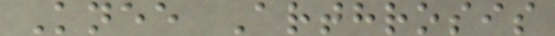Knee Arthrosis
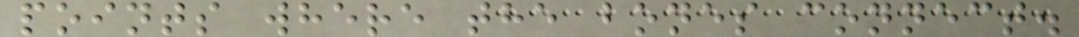points where the bones connect.
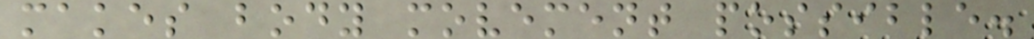makes body movement possible.
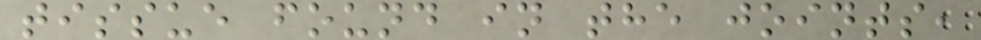tissue found in the joints,
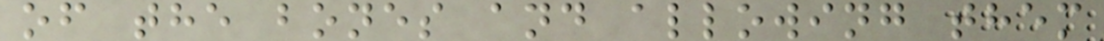of the bones and allowing them
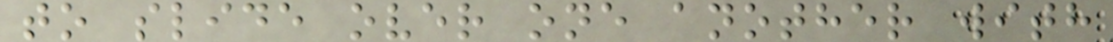to slide over one another with
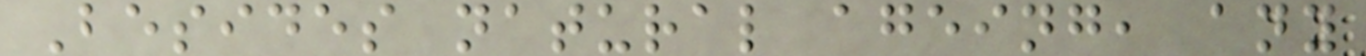Besides natural ageing, any
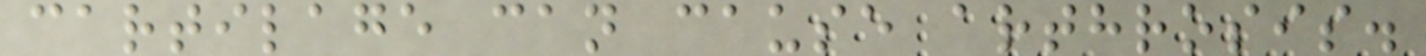cartilage can cause arthrosis.
